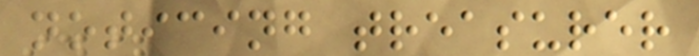noticing treasurer
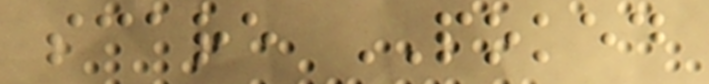scare POKED
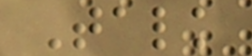Talk
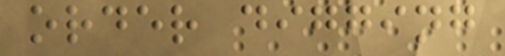order digging
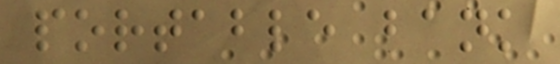portable bank
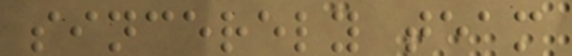sincerely team
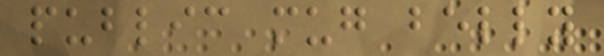public mug belly
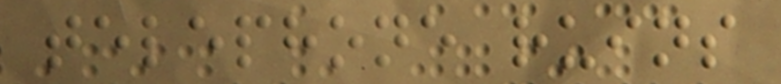telephone ruins
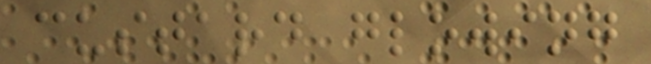custard glowing
